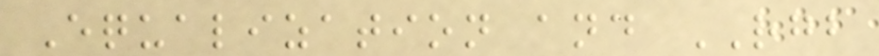Equalization and RGB
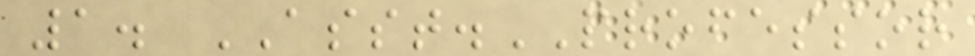1. ASST.PROFESSOR
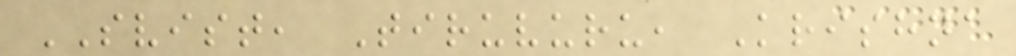SVIST, Tiruvuru, Krishna
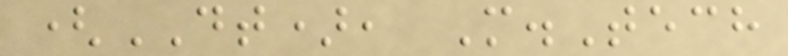(DT), M.Tech
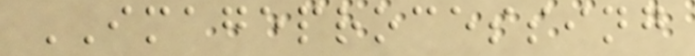IMAGEPROCESSING
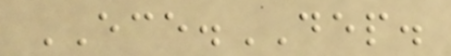ECE.DEP.
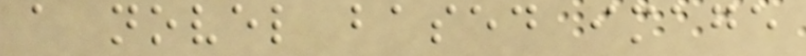a novel based image
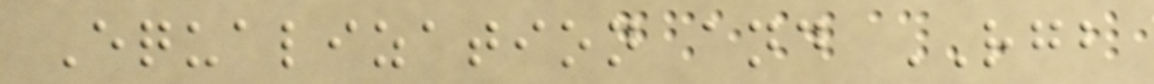Equalization and RGB
